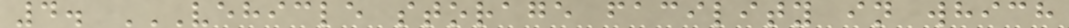4. VEHICLE STORAGE FACILITY IN WHICH
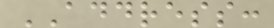ADDRESS:
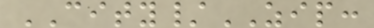CITY/ZIP:
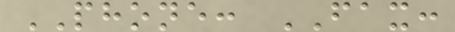PHONE: FAX:
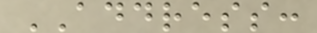ADDRESS:
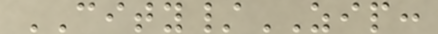CITY/ZIP:
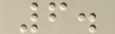6.
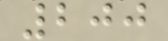200
